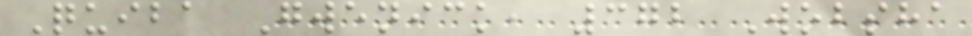Quiba Gwenick, 372 Wobsha
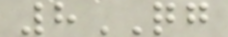8QG
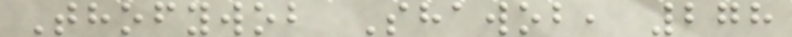Thofywob Shawob, 278
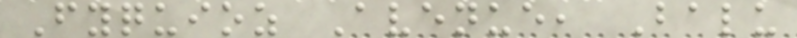Fyquioz Avenue, Balu
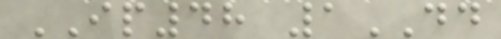IP48 1DD
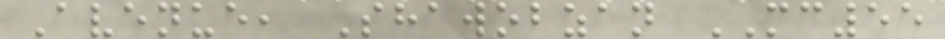Avenue, Shawobzan MC55
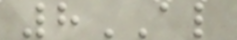8AL
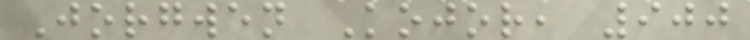Jorgwen Kojor, 900
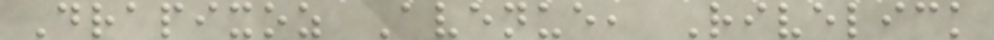Drapixoz Avenue, Rivelick
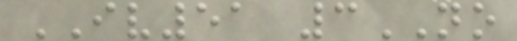IV51 3NO
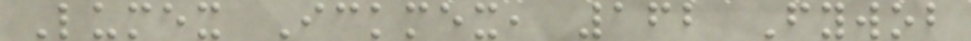Lumex Ickmex, 162 Fywob
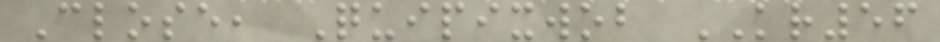Close, Quipixwob KR56
